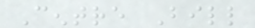Centre Bill
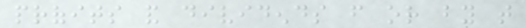profits and dividends from or by that
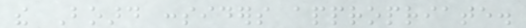the Board considers appropriate.
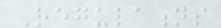Regulations
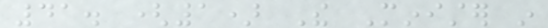41. (1) The Minister in
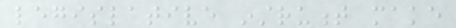legislative instrument make
